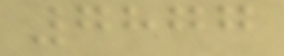7877
